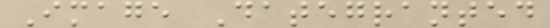Image Dategranted
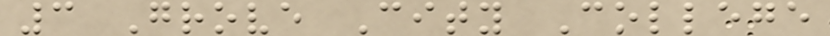3 Grove City College
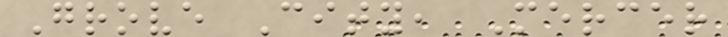Grove City, Mercer
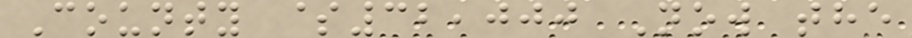County $32,000 Now the
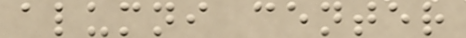alumni center
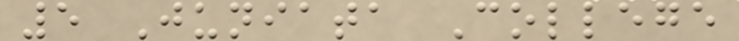5 Juniata College
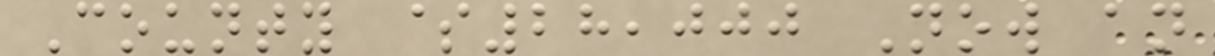County $28,000 Now an
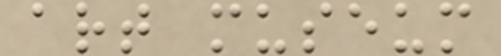art museum
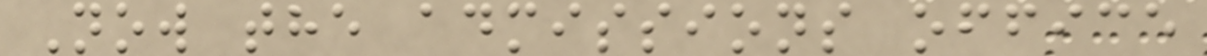Now the admissions office
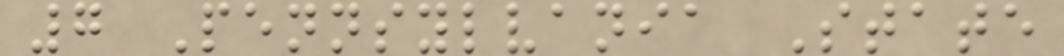7 Pennsylvania State
